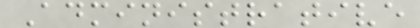Administrative
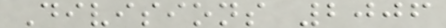Divisions 2006
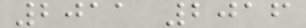2011 2016
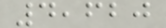4,620
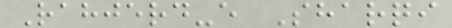Rahjerd-e Sharqi
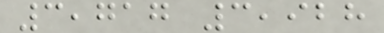3,717 3,928
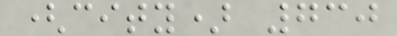(city) 730
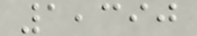1,390
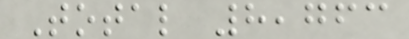Total 8,763
